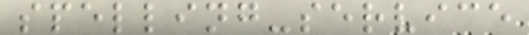spelling-service
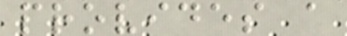provides a
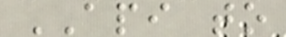API to
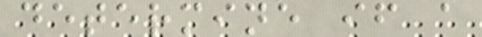determine if a
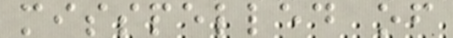misspelled of
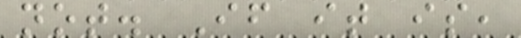not. If it is,
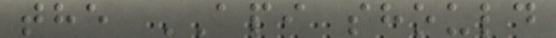the API should
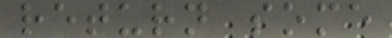return some
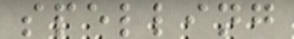spelling
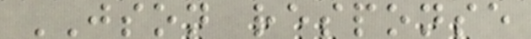JSON response
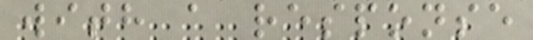with a response
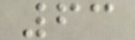63
